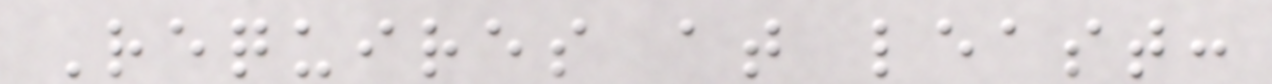Requires at least:
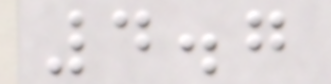4.7
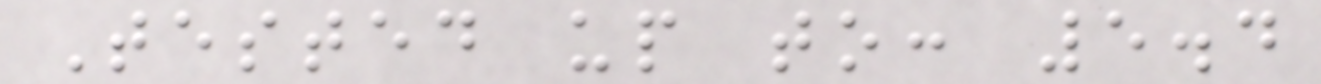Tested up to: 5.4
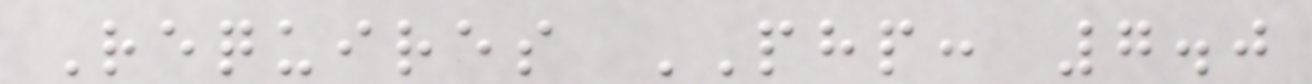Requires PHP: 7.0
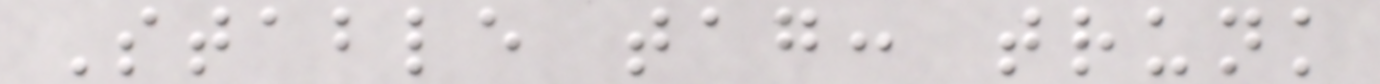Stable tag: trunk
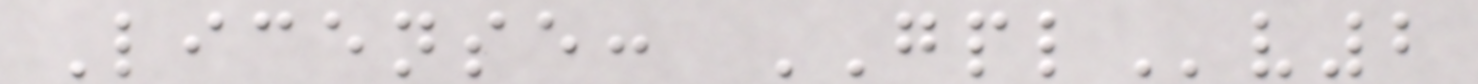License: GPLv2
